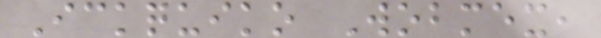Ickquiko Wobmex,
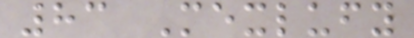83 Mexlufy
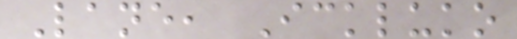Lane, Ickluko
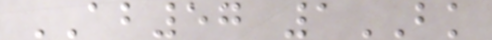AB57 1BK
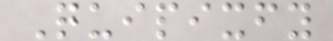Quipixfy
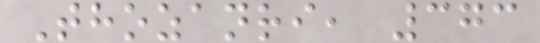Thozanri, 373
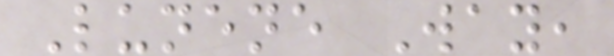Lunene Way,
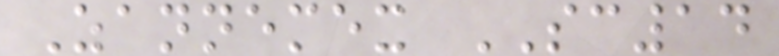Zannemex SC14
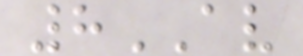8AV
